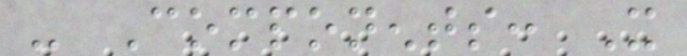- Components: It
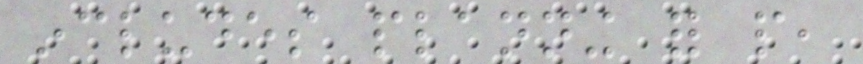includes planning for people,
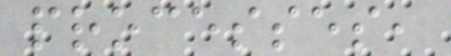processes,
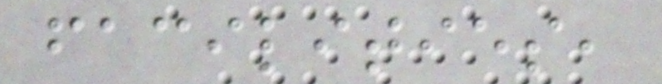facilities,
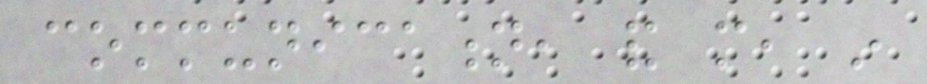communication, and more, in
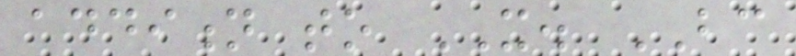addition to IT. BC
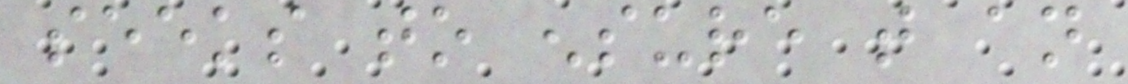seeks to ensure that an
